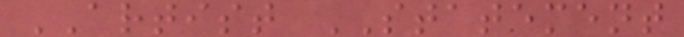ARTIST STATEMENT
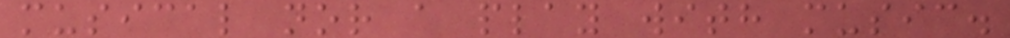musical nor a play with music.
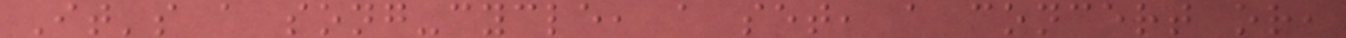It's a song-cycle, a set, a concert or,
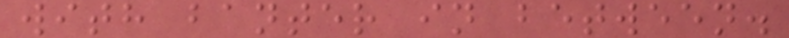with banter in between.
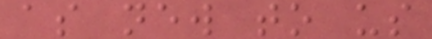as new to us
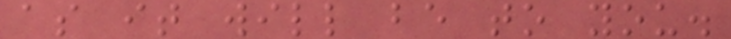as it will be to you.
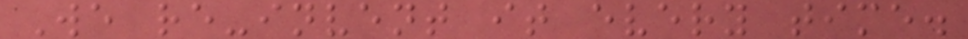We re-invent it every time.
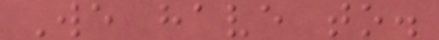We have to.
